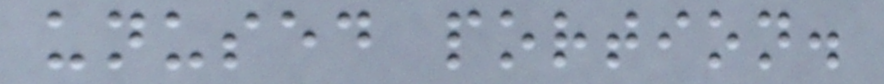unused portion.
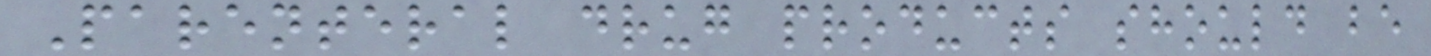Parenteral drug products should be
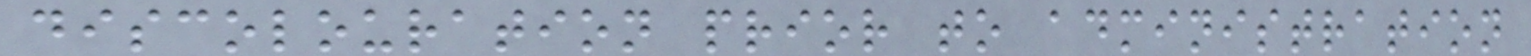discolouration prior to administration
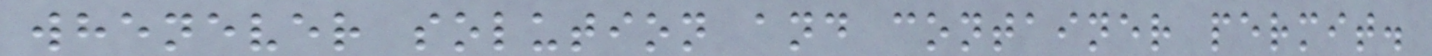whenever solution and container permit.
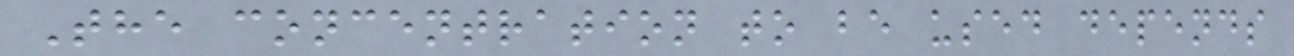The concentration to be used depends
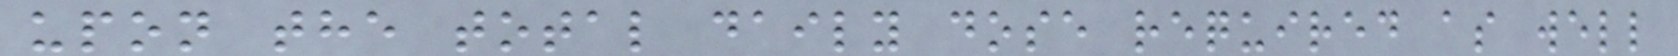upon the total daily dose required as well
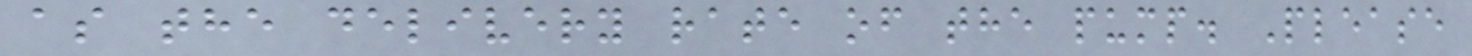as the delivery rate of the pump. Please
